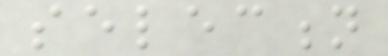selection
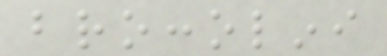broccolini
